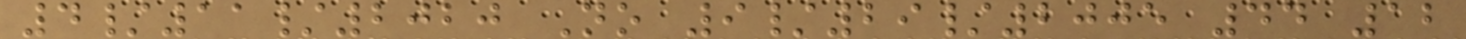4/11/2020 No 9/29/2005 44 12
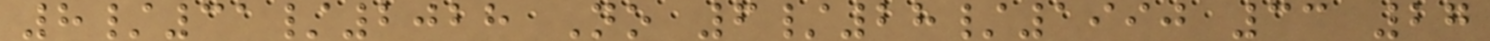8/31/2028 No 6/28/1990 33 27
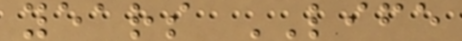years LIFE
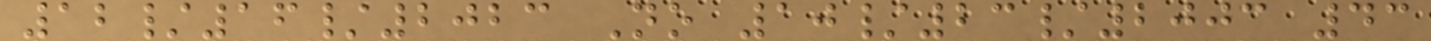12/16/2023 No 10/23/2003 43
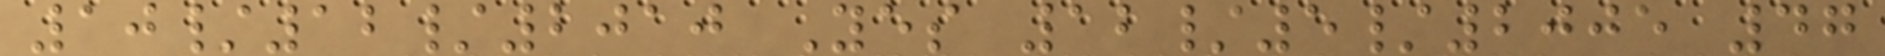10/12/2010 Yes 12/5/2005 47
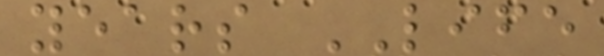years LIFE
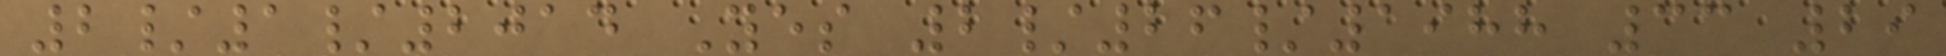2/1/2014 Yes 2/26/1988 33 29
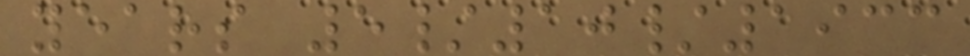years 5/10/1933
